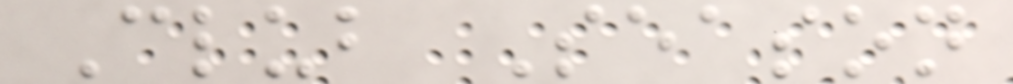Club Season
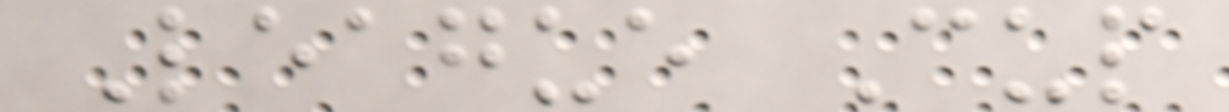League Cup
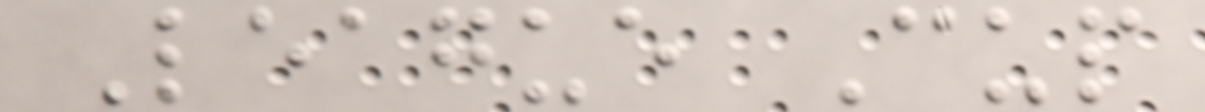League Cup
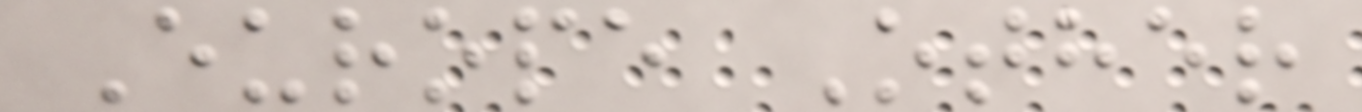Europe Other
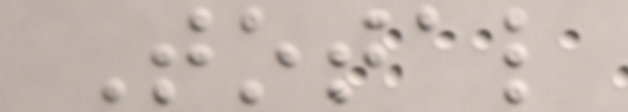Total
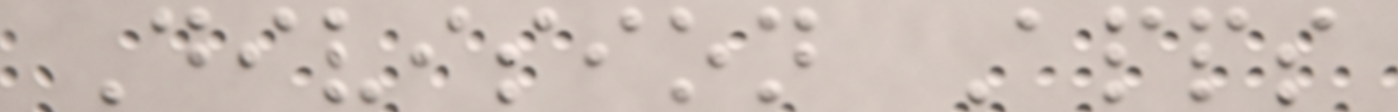Division Apps
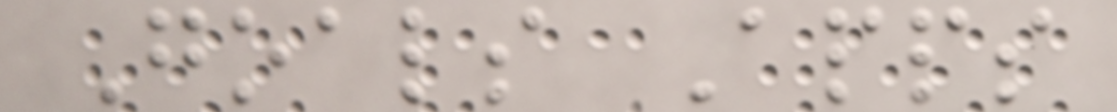Goals Apps
